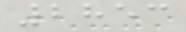2853
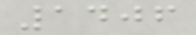1406
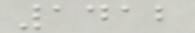1412
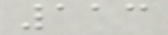113
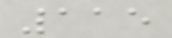115
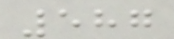587
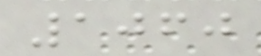1060
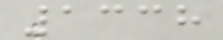1338
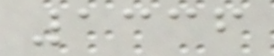1336
